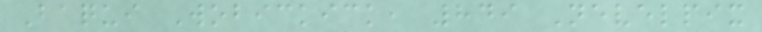Baqui Wobickick, 849 Nevelpix
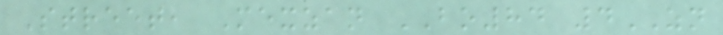Street, Mexzan BO84 4ZN
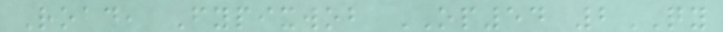Road, Fypixwob OP54 2QY
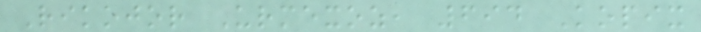Rikojor Urmexoz, 694 Kopix
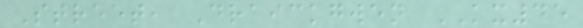Street, Draickgwen KX45
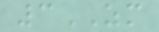3ZM
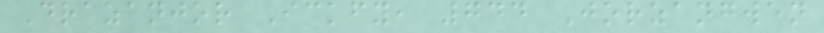Drazanjor Ickfy, 744 Jorzangwen
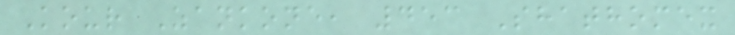Kour Zankone, 453 Shathomex
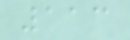113
